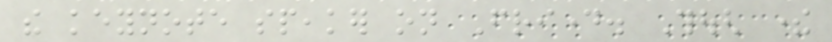the keynote speaker on Friday. Though there
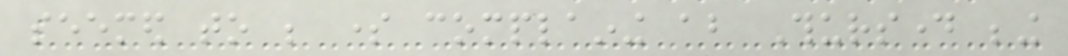seemed to be some complaining about Thursday being
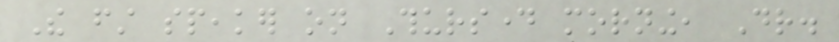The first speaker on Thursday morning, Dr.
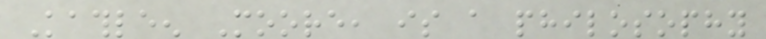Kathleen Moore, is a philosophy
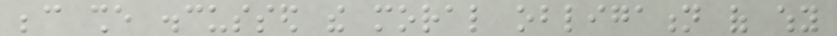because she discussed the moral obligation of why
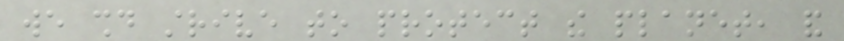we should strive to protect the planet, and
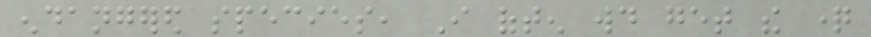endangered species, I often would get the question
